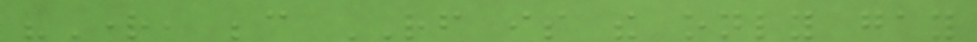"Right, because RF is the only gay
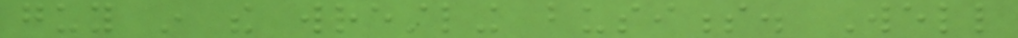guy in the wrestling business. Well
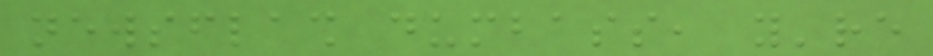newsflash dumbass, you're
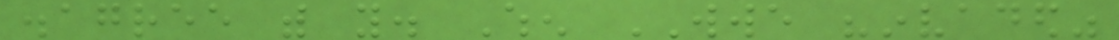disagree with you. When WWE "invaded"
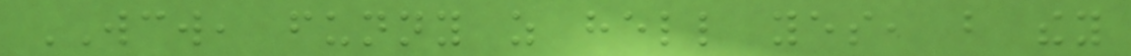WCW, funny as hell yes, but they
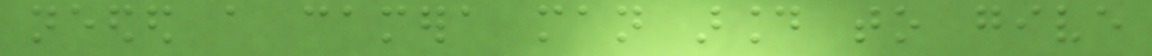needed a camera man around to give
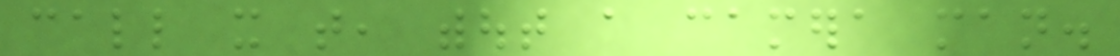call it that, without a camera man.
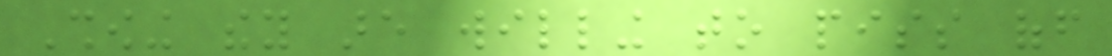Showing they are willing to piss off
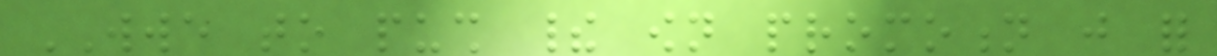WWE to push their own promotion just for
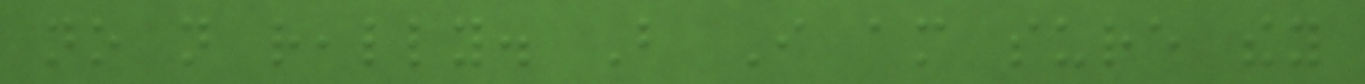no not really. But I am sure they
